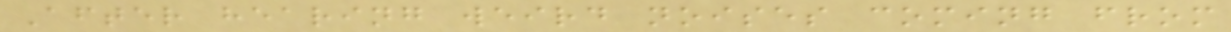After hearing weird noises coming from
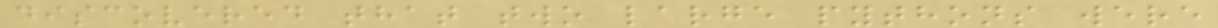discovered that two large pythons were
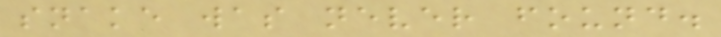snake was never found.
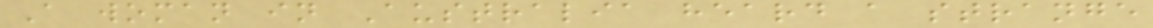A woman in Australia heard a strange
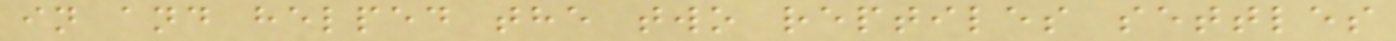in and helped the two reptiles settles
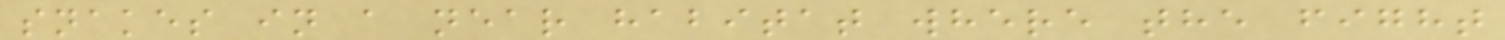snakes in a near habitat where the fight
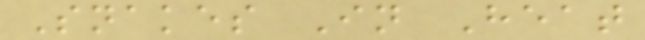Snakes In Heat
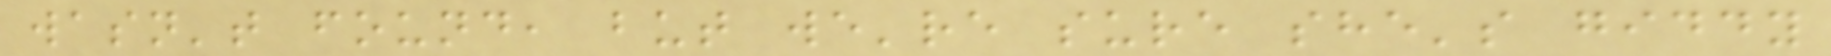wasn't found, but we're sure she's giddy
